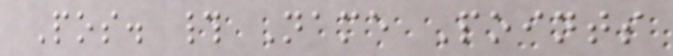Pos. # Name Points
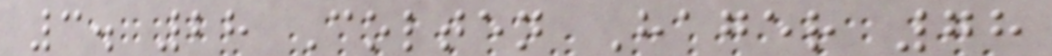3. 28 Colten Hager 78
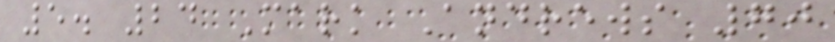5. 24 Mark Andrews 70
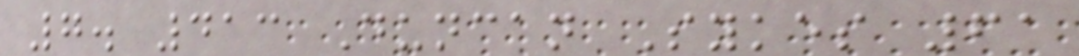7. 413 Duncan Sykes 61
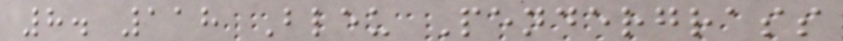8. 118 Bleu Pendergrass
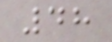48
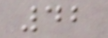42
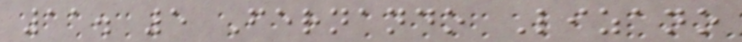11. 5 Fernando Lizano
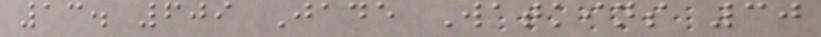13. 609 Jade Watkins 30
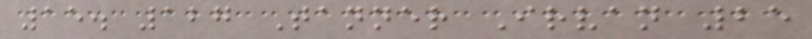15. 127 Tanner Irvan 25
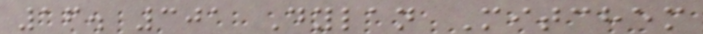16. 301 Dylan Mitchem
